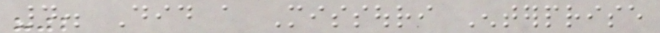4. Did a Missouri Enterprise
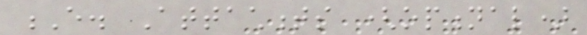E. Attachments (optional)
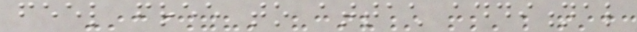feel free to attach additional
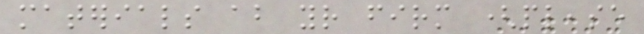materials about your firm (please
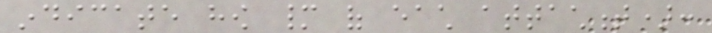indicate how many of each attachment):
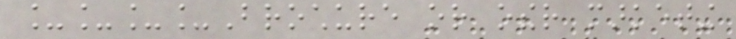____Brochure or other marketing
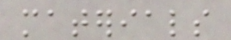materials
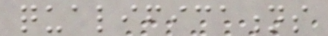qualifications
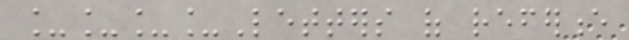____Letters of reference
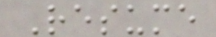Resume
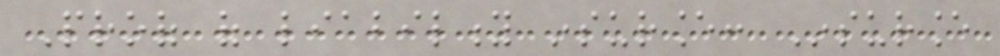Proof of liability insurance: Insurance
